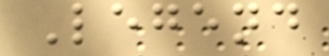Legend
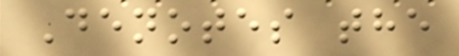Denotes the
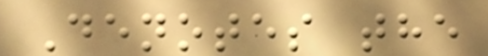Denotes the
